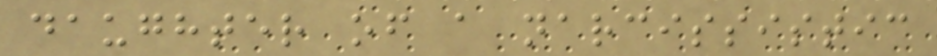daughter of a narcissistic
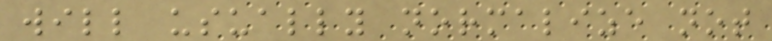will usually normalize not
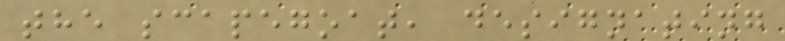the scapegoat, designating
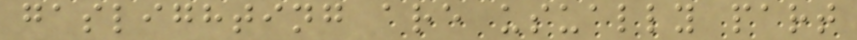gaslighting are usually part
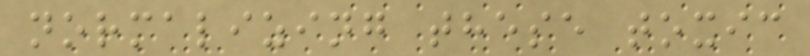normalizing these toxic
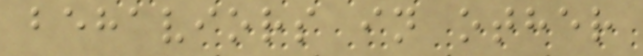behaviors in other
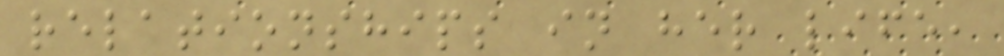relationships in her life,
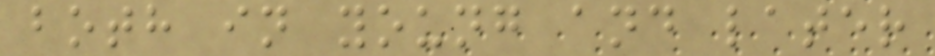both in young and later
